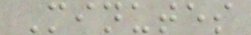Minutes
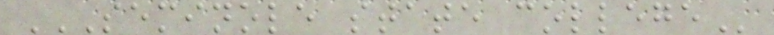SEMINOLE STATE COLLEGE
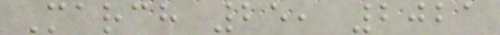March 25, 2021
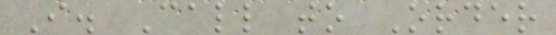I. Call to Order
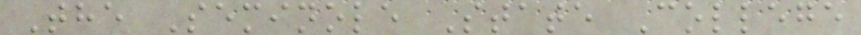The Seminole State College
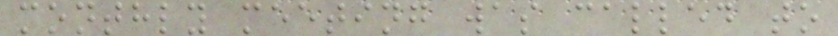monthly meeting was called to
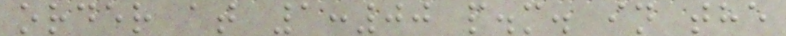order at 1:00 p.m. in the
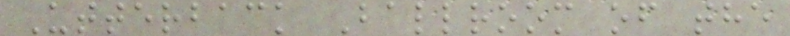Utterback Ballroom of the
